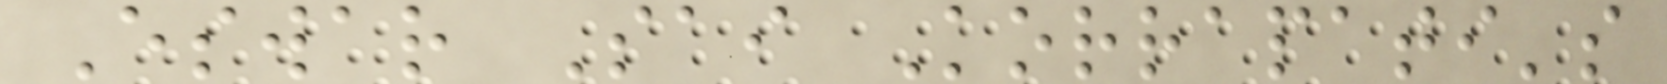Eswar Sai Korrapati's
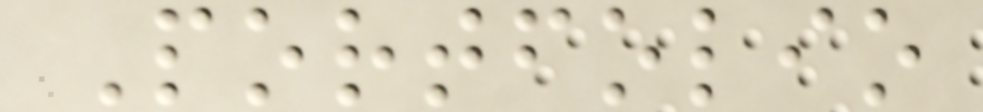Portfolio
